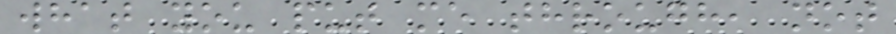what you put me through, not
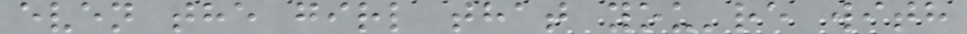even the girl that you're with
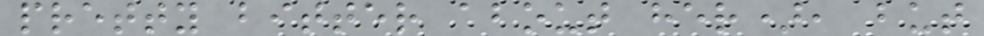pretty bitter about her), but
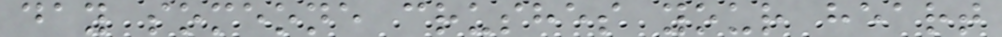day someone crushes your heart
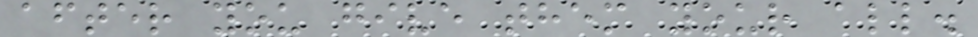after you give them your all.
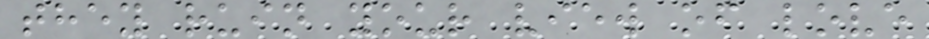they ruin your view of love
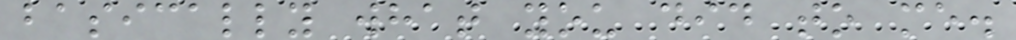basically what you did to me.
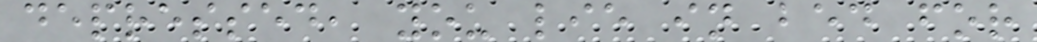depressed, you lie in bed for
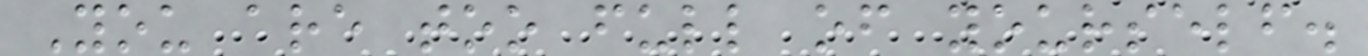You are too full of yourself.
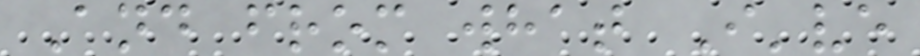And from what I've
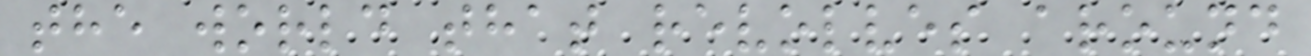the world that revolves around
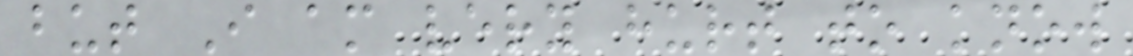but I am very hurt to know
